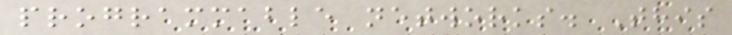programmable networks. This
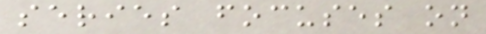series focuses on
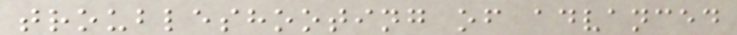troubleshooting of advanced
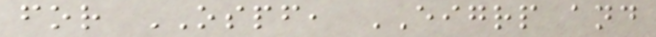for OSPF, EIGRP and
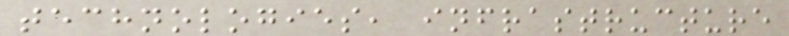technologies, infrastructure
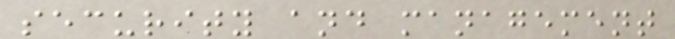security and management
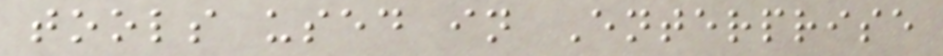tools used in Enterprise
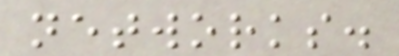networks.
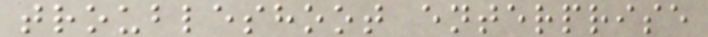troubleshoot enterprise
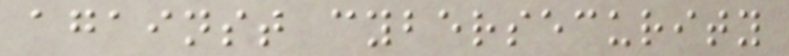against cybersecurity
